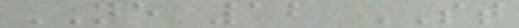NE 12 ST
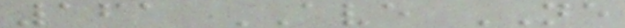161 AVE NE
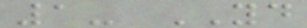1- YD
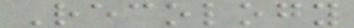Recology
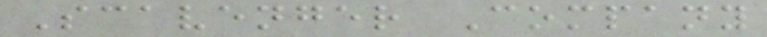Scavenger Company
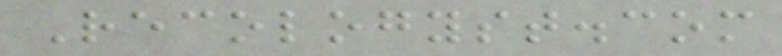Recologyst.com
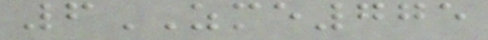6ZME775
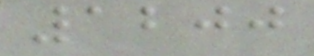1200
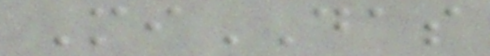MiDAS
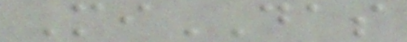MiDAS
